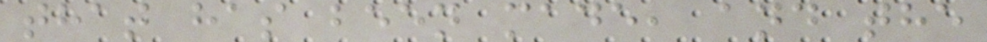that has been made, and the
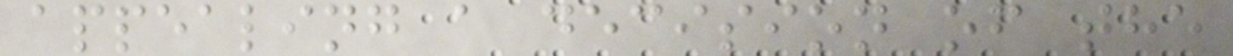appealing a decision of the
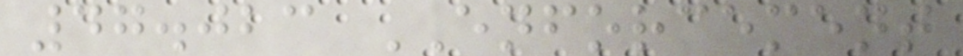47.023 ENFORCEMENT
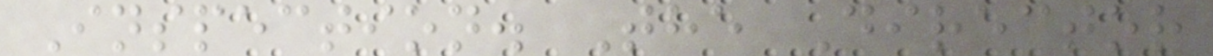Inspection. The Director
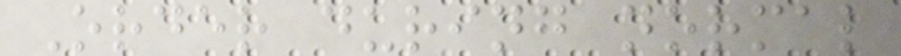Order during normal
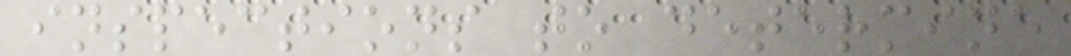inspections to determine
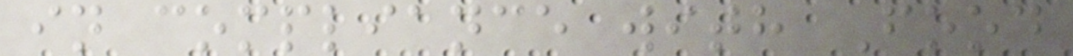in compliance with Food
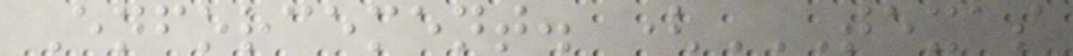Enforcement. (TEXAS
